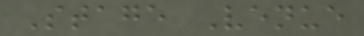Stage Venue
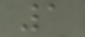1
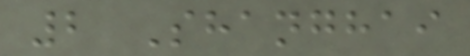2 Shanghai
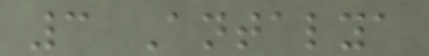3 Antalya
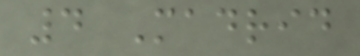4 Madrid
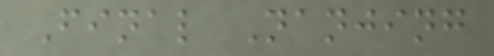Final Nanjing
